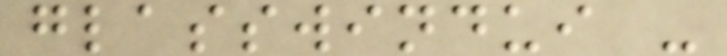glasswindui -
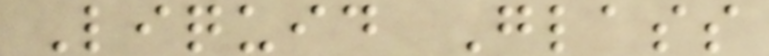Liquid Glass
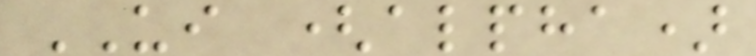UI (alpha)
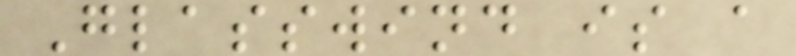Glasswind is a
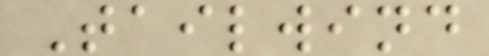Tailwind
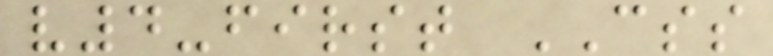v4-first CSS
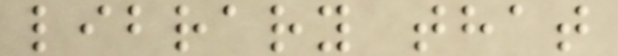library that
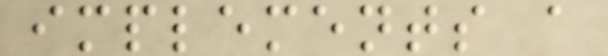implements a
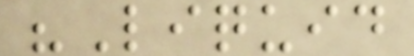"Liquid
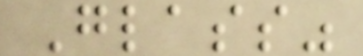Glass"
